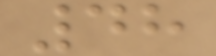48
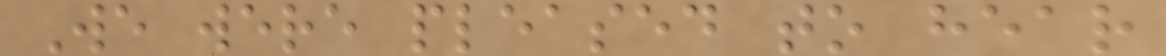We were pleased to hear
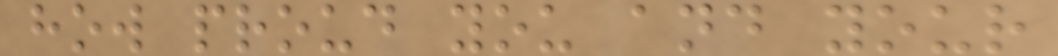how proud you and your
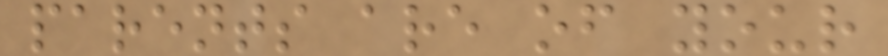parents are of your
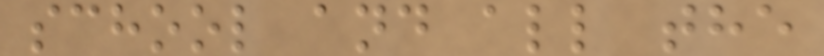school and all the
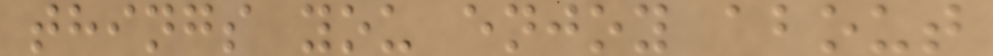things you enjoy about
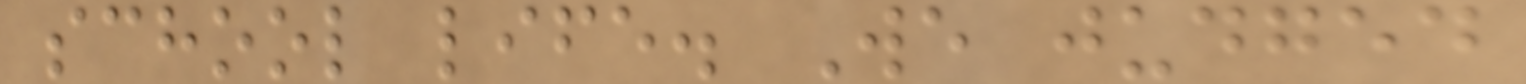school life. We judged
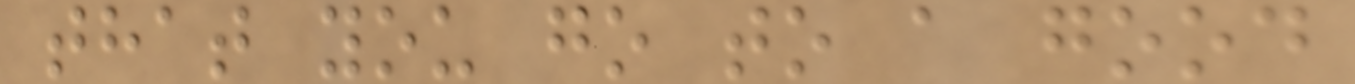that you go to a good
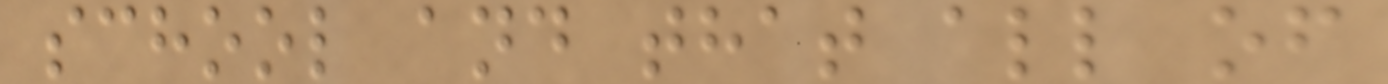school and that all of
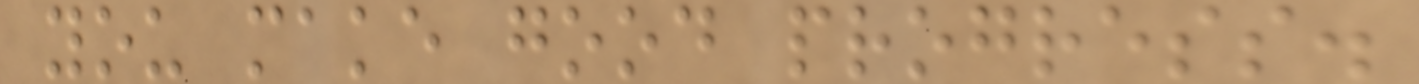you make good progress.
